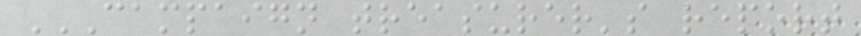CAMPAIGN TREASURER'S REPORT
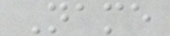Name
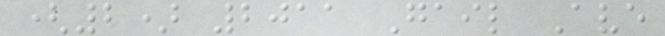(2) 2011 Gail Ave
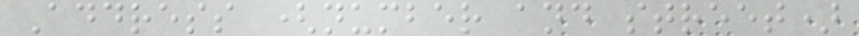Address (number and street)
